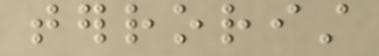terrorist
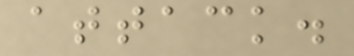attack.
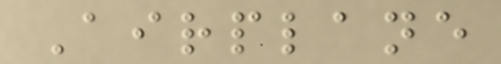Airplane
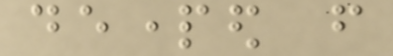departed from
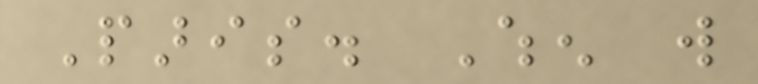Paris. When will
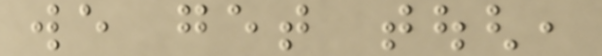we get tough,
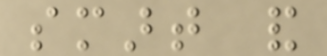smart and
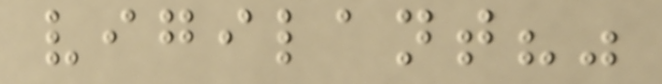vigilant?"
